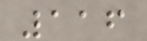116
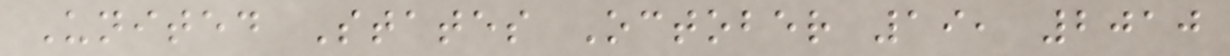United States October 19, 2010
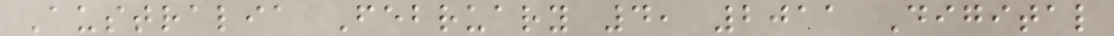Australia February 4, 2011 Digital
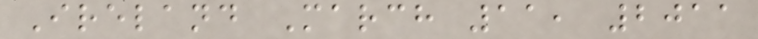Ireland March 11, 2011
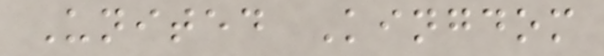United Kingdom
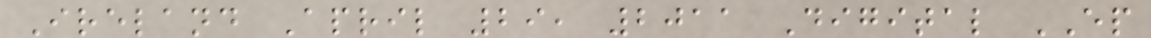Ireland April 29, 2011 Digital EP
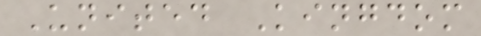United Kingdom
